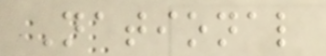National
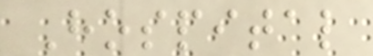Hospital
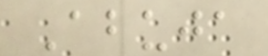Abuja
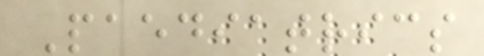Paediatrics
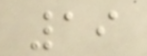19
